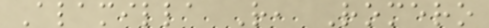Alamilla R, Romero
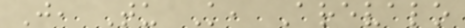J, Tu K, Arevalo
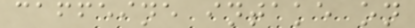caffeine intake on
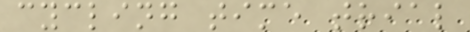cycling time trial
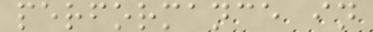performance in
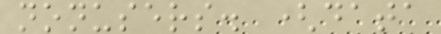nonusers. (data
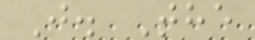J. The
